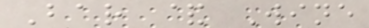Bar & Wine
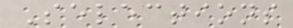Selections
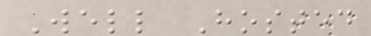Well Hosted
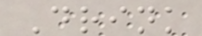Drink
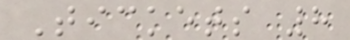Tickets 8
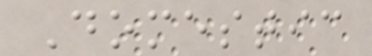Domestic
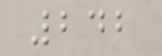242
